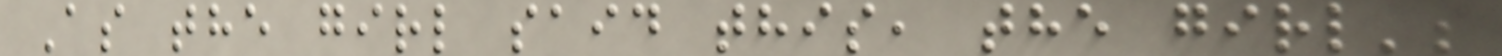As the girl said this, the girl's
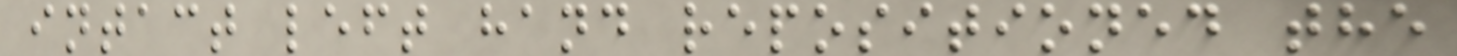intact left hand repositioned the
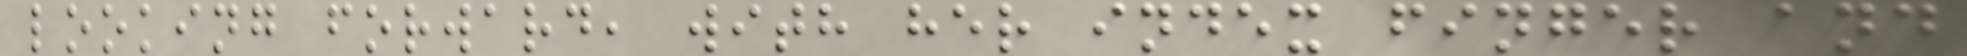looking forward, with her index finger and
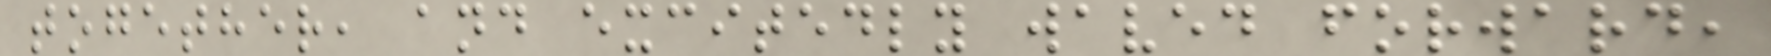together, and excitedly waved forward,
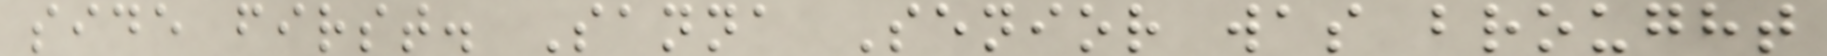side first. Sanna Senior was brought
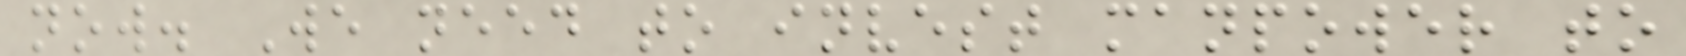now. We need to invest manpower to
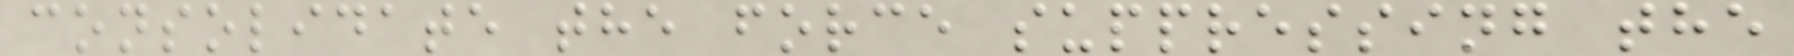consolidate the force suppressing the
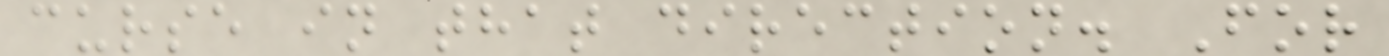curse in that direction. For
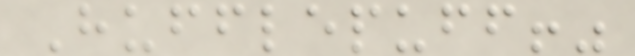Hufflepuff!"
